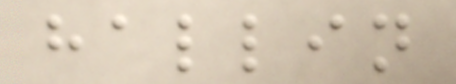hallin
